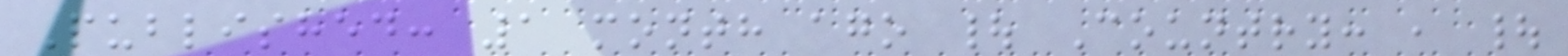Published: 1 month ago | Country: , |
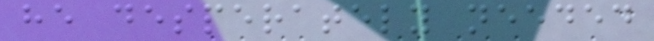he desperately needed
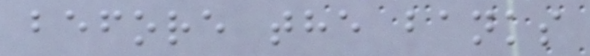before the banks
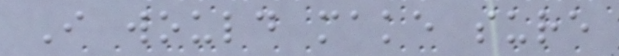I would make sure
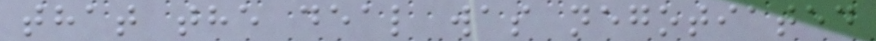that the deal was negotiated
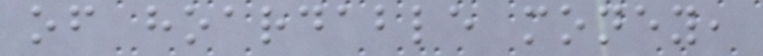of hoardable money,
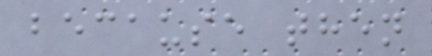because then
